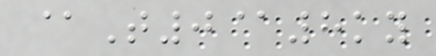@T0@8ky
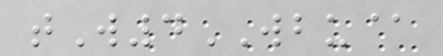tW4WBU@
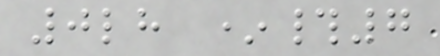0lh *#7
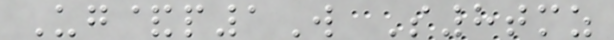Ug&p1W S8tmz
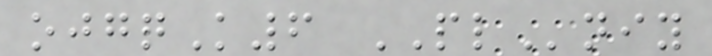ojgqK6 PLniy
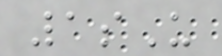1sU
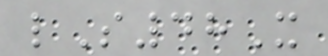lS48X
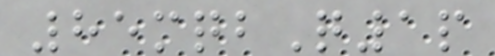85mqbQ1p
